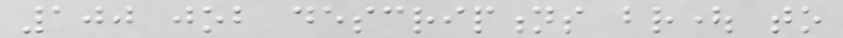100 job descriptions brought to
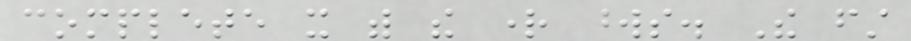complete it with the right words. The first
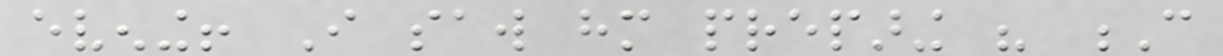evening! I saw him preparing his C
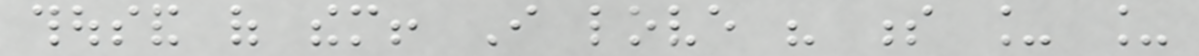thousand of them! I love his s _ _
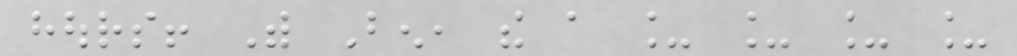hours! With Ben, the a _ _ _ _
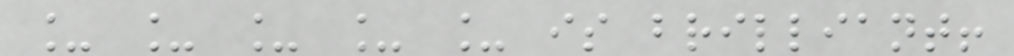_ _ _ _ _ is brilliant!
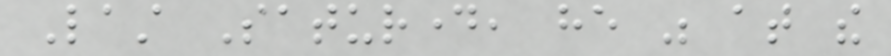Last Saturday, he was at the
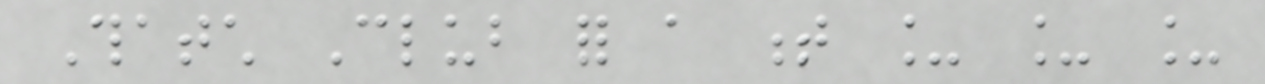Thatch Club for a t _ _ _
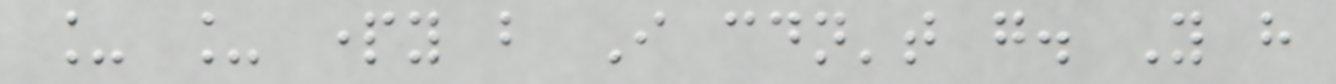_ _ party but I couldn't go. You have
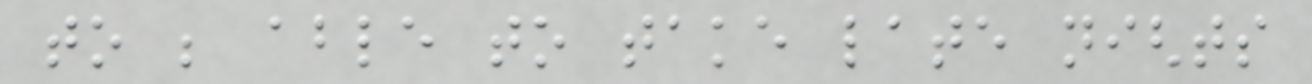to be able to take late nights
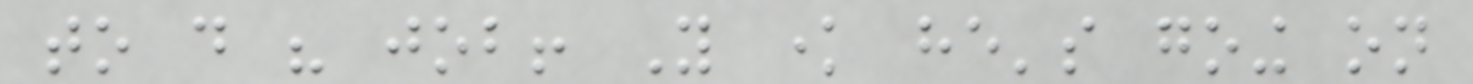to do his job! You know he's going on
